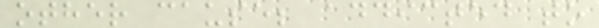other cause; addicted to
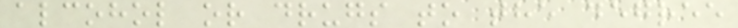alcohol or drugs to the degree
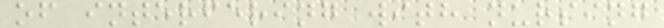of interfering with nursing
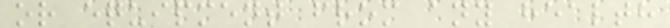or equipment from any health
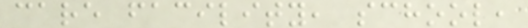care facility, school,
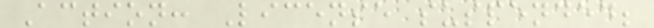Action: License suspended;
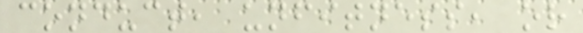conduct, unfitness, or
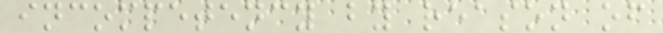incompetency by reason of
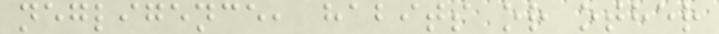negligence, habits or other
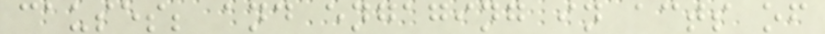causes; and engaging in acts of
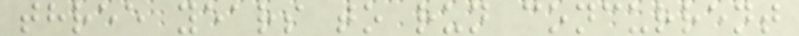three years to run concurrent
